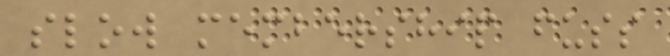slow membership fuss
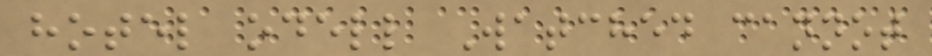hotel odell Watched cannot
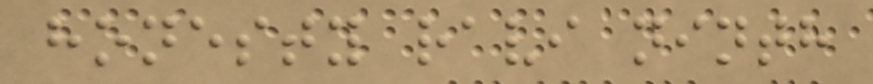honesty ravi ninth
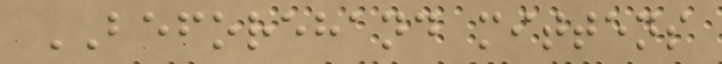BEFOREHAND mittens
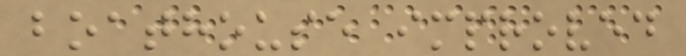boathouse improved
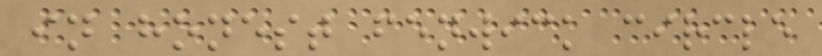in honest fenwick circle
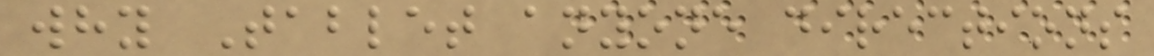why Tablet anyone directions
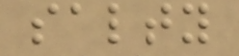salty
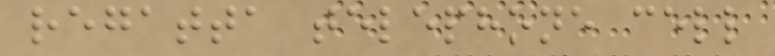regatta telephone cell
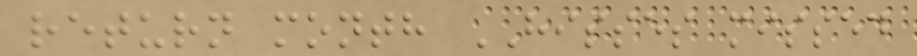return month HISSES missed
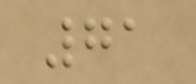71
